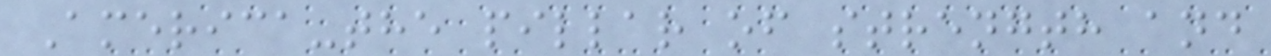America-the pillar of strength and
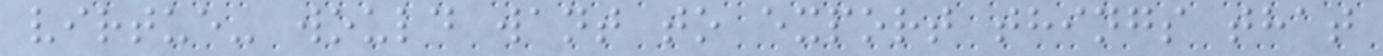virtue- would want to export things that
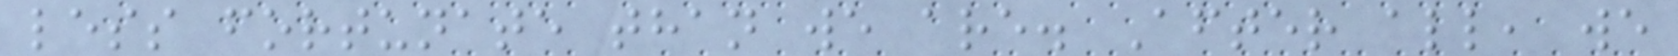less fortunate than we are. After all, we
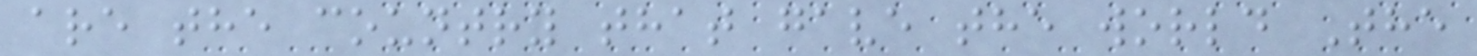are the country that gave the world The
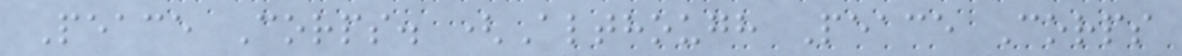Peace Corps. (Although Peace Corps
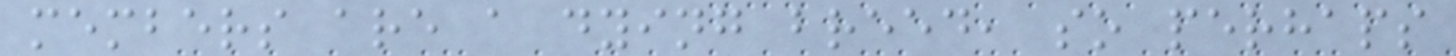members are a dying breed, so perhaps
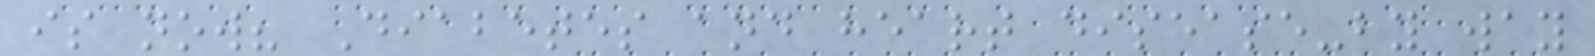is now? Diabetes and heart disease-by way
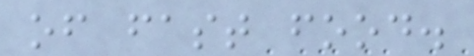of fast food.
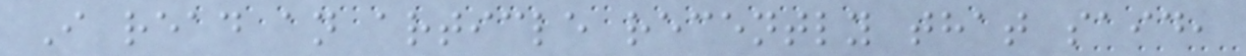I read an article recently that said,
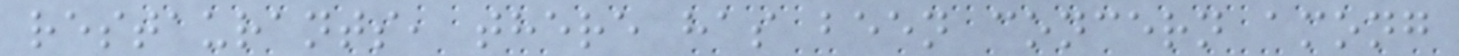restaurants, there has been concern among
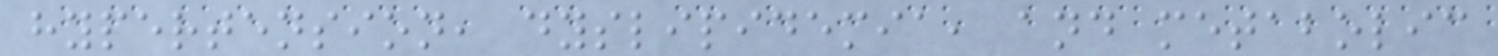hypertension, dyslipidemia, and metabolic
